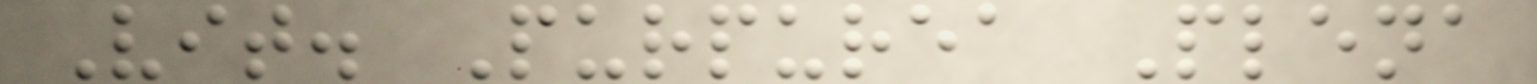Vit. Purpurea Plena
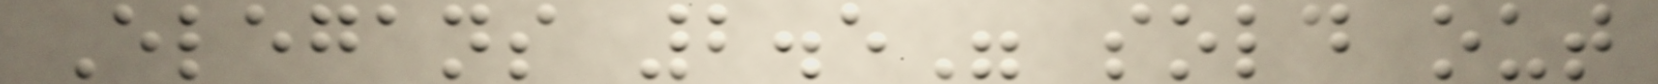Elegans 2.5" sold out
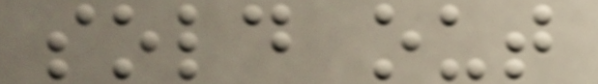sold out
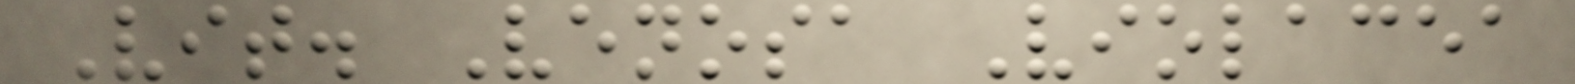Vit. Venosa Violacea
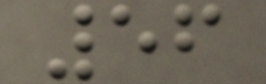56
